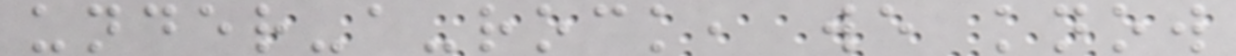under-a-rock, we know
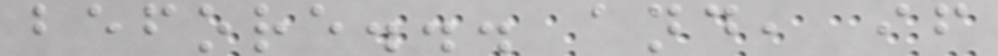before... and, if
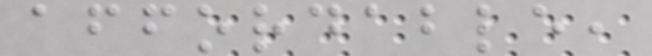affordable,
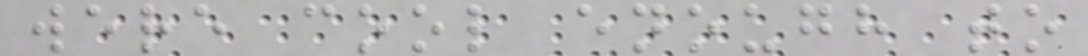were cool enough to
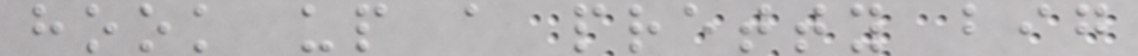hook up a pretty big
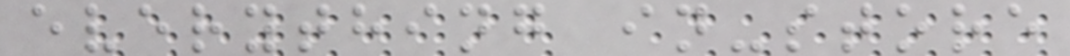everything in-store
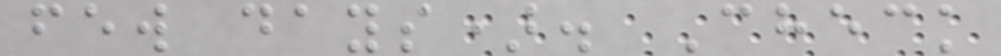few days). Check
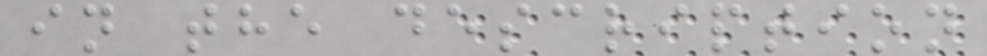in the description
